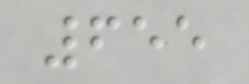655
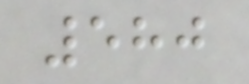580
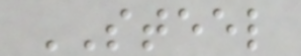STEEL
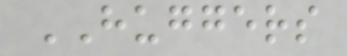HUGGERS
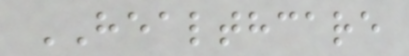HEALTHCARE
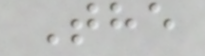The
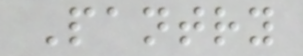Pantry
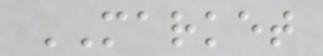MARKET
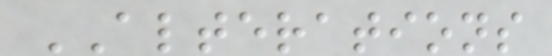ALTERATIONS
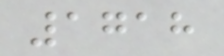1718
